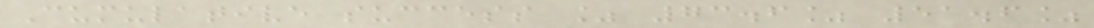Cumulative success % 73.6% 51.6%
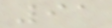91
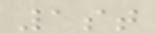1st
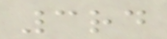3rd
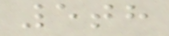5th
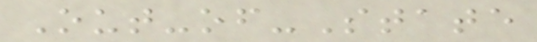Out-of-State
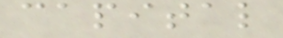capital
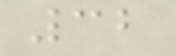32
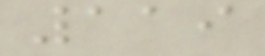119
